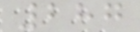287
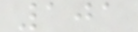101
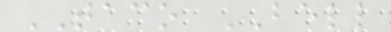TACO BELL
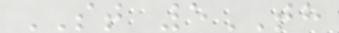ST 5TH
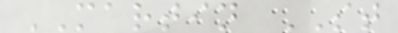MARTIN ST
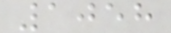1058
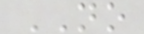NO
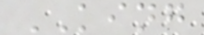KING
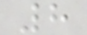8
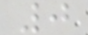0
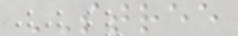STREE
